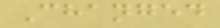Changed
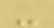-
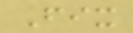Fix
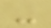-
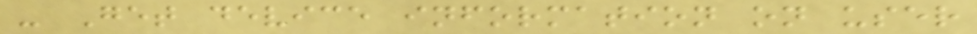- Get device information on user
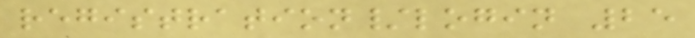registration/login 25
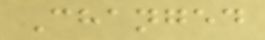Changed
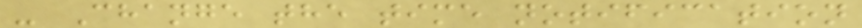- Change the time notification
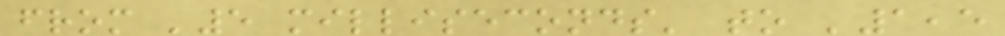from '5 milliseconds' to '1,5
